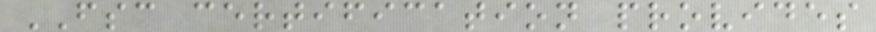FSC certification provides
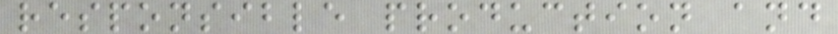responsible production and
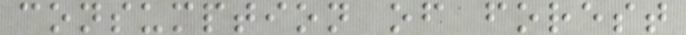consumption of forest
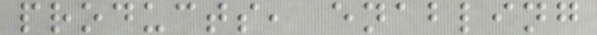products, enabling
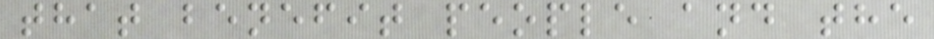that benefit people and the
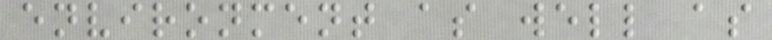environment as well as
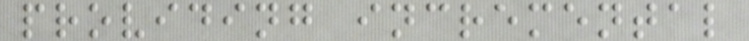providing incremental
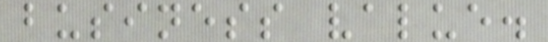business value.
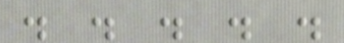. . . . .
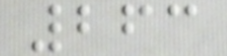263
